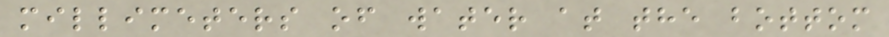millimeters of water at the bottom
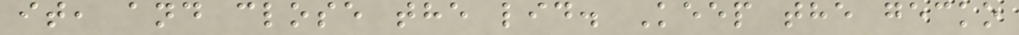it, and close the lid. Keep the gecko
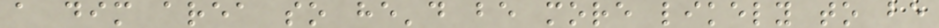a dim area so he'd be more likely to be
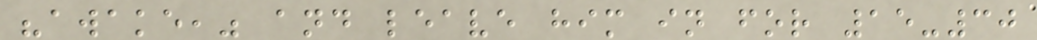"awake," and leave him in for 15-30
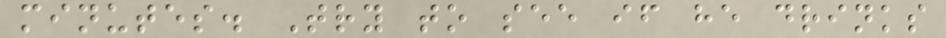minutes. Try to see if he drinks
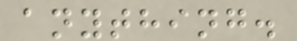anything.
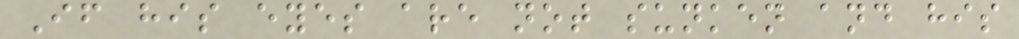If his eyes are not sunken and his
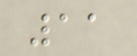11
